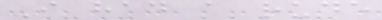I had a rude
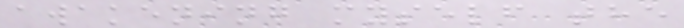awakening myself the
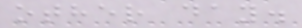other day.
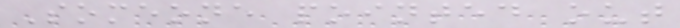Someone pointed out
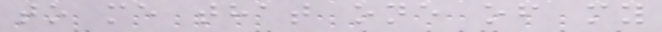to me that one of my
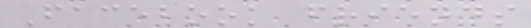Facebook friends
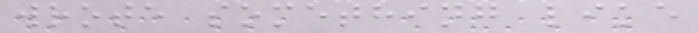wrote something like
